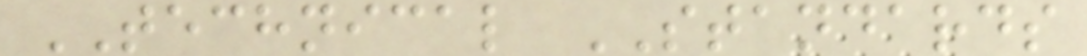TECHNICAL STANDARDS
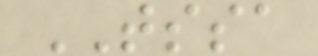TSSA
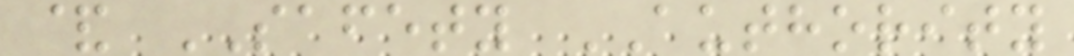& SAFETY AUTHORITY
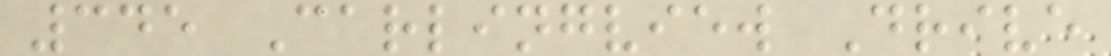345 Carlingview Drive
